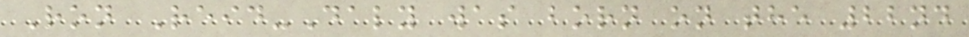Ron Reid-Daly was born on the 22nd
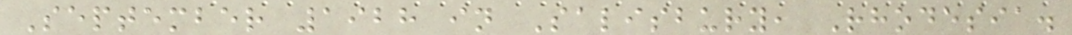September 1928 in Salisbury, Rhodesia.
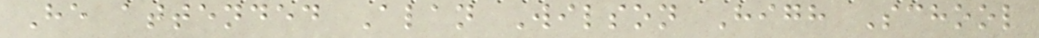He attended Alan Wilson High School
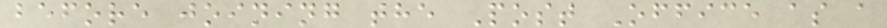before joining the Post Office as a
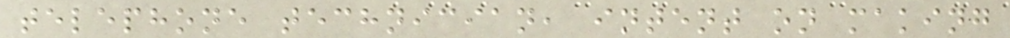telephone technician, intent on making
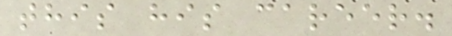this his career.
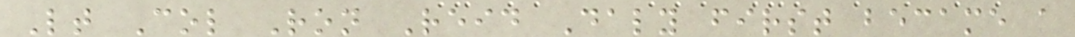Lt Col Ron Reid Daly first became a
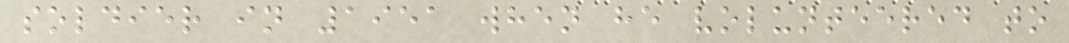soldier in 1951 when he volunteered to
